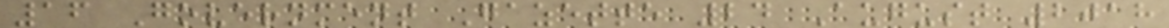16 Government Gazette 24 August 2018
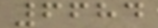6684
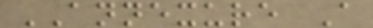ANNEXURE A
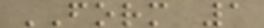FORM 1
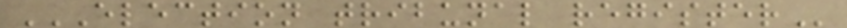ELECTION TRIBUNAL REGISTER
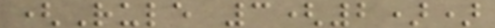(Rule 3(2))
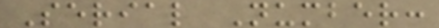Serial Number:
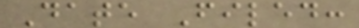Date Filed:
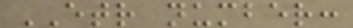ETR number:
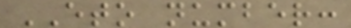ETO number:
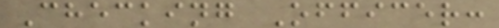Checking Officer:
